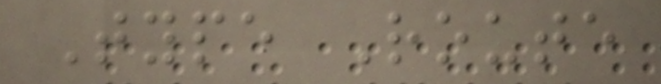Type Route
